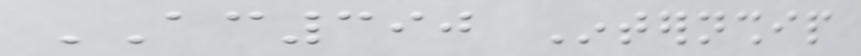AC390 Internship
